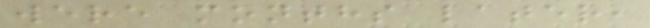were months later,
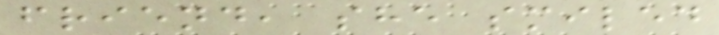friend, she smiled
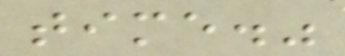time."
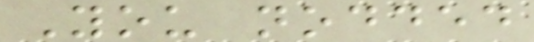You nodded
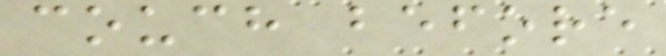couch before
